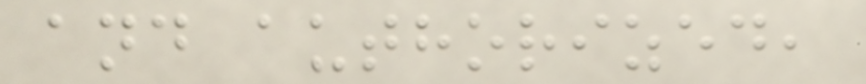and authorized,
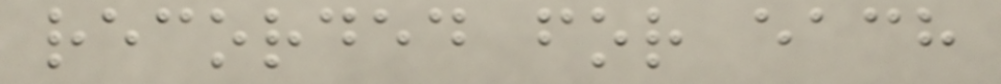recorded for each
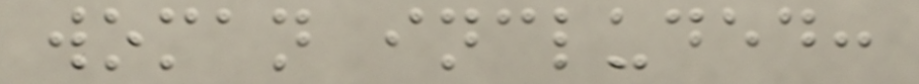woman included:
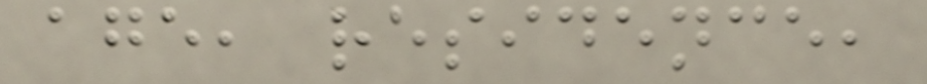age, residence,
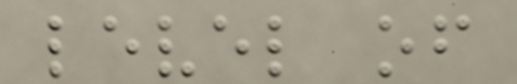level of
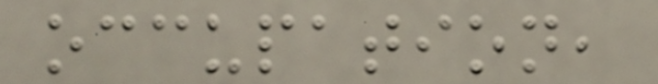occupation,
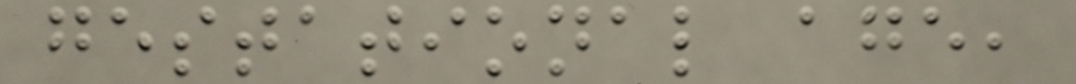gestational age,
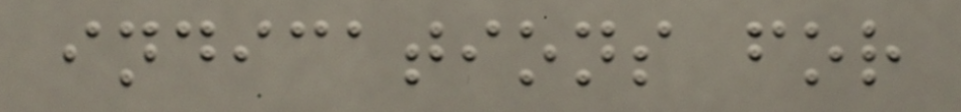indications for
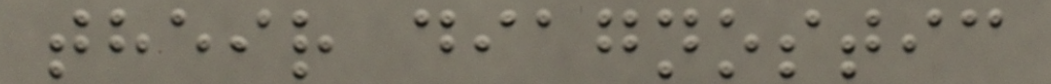their diagnostic
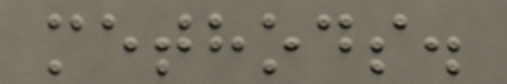methods.
